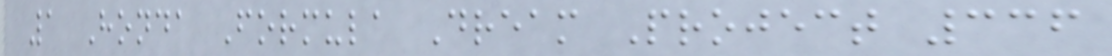1 Honda Formula Dream Project 336
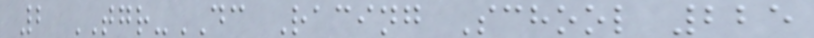2 TGR-DC Racing School 225
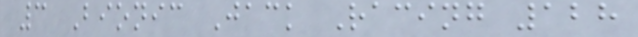3 Bionic Jack Racing 128
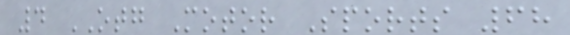4 OTG Motor Sports 68
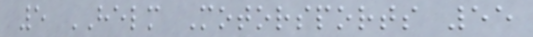5 HELM Motorsports 55
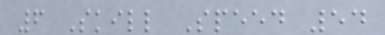6 Skill Speed 54
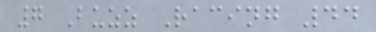7 Buzz Racing 44
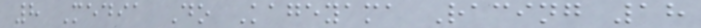8 Media Do Kageyama Racing 18
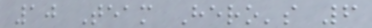10 Team Hero's 6
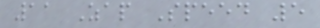11 Zap Speed 5
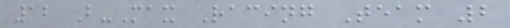12 B-Max Racing Team 2
